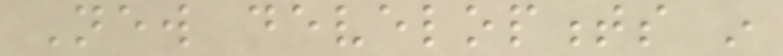New developments in
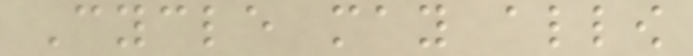Cycle may allow
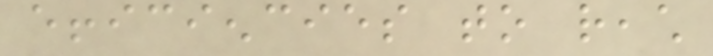efficiencies to reach
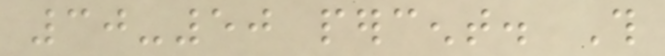30-50 percent. This
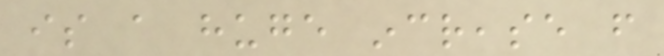is a huge increase from
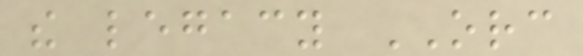the legacy ORC
